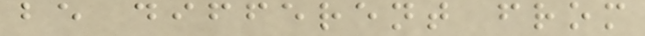be different from
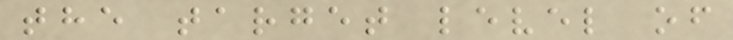the target level of
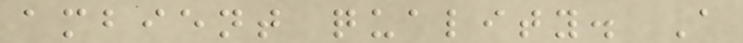ambient quality. A
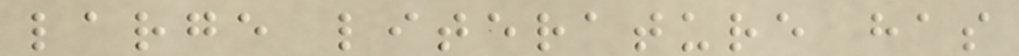large literature has
